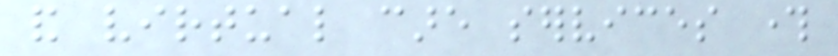and virtual care services through
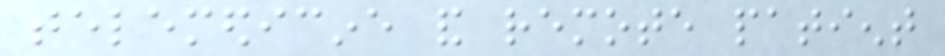telemedicine and remote patient
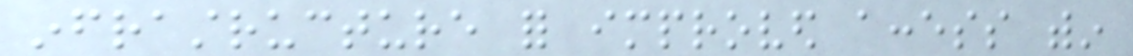infrastructure for improved access within
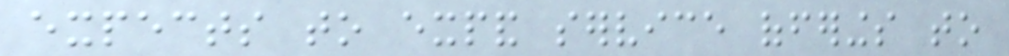expects to expand service offerings to
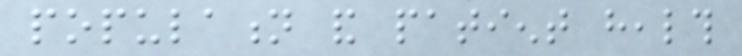population and patient health
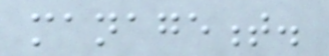management.
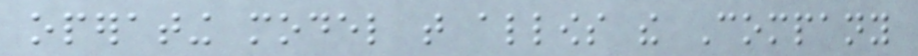operating model that allows the Company
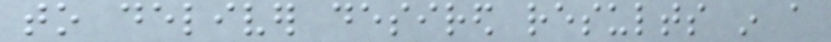to deliver desired results in a
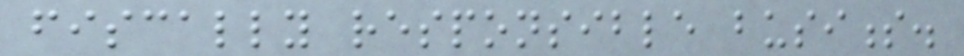fiscally responsible business.
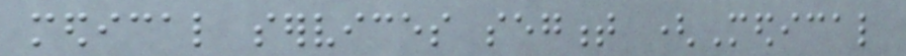medical services segment (Medical
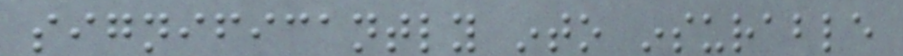significantly into insurable
